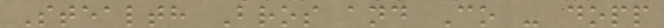Stealth Bros and Co - dopp
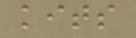kits
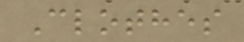Clothes
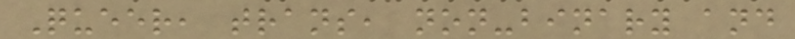Queer, trans, non-binary and
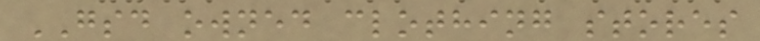GSD owned clothing stores
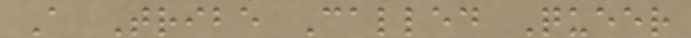A Tribe Called Queer
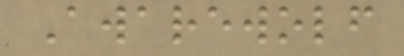Awarewolf
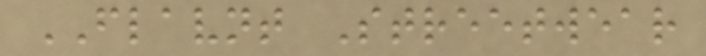FLAVNT Streetwear
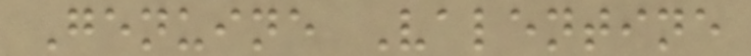Genuine Valentine
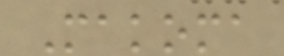Makoma
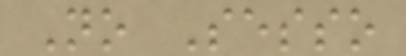No Sesso
